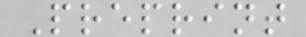Preprint
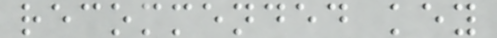recommended key
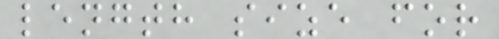length size for
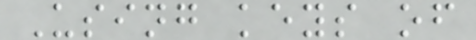Using keys of
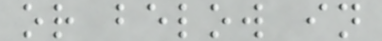or below in
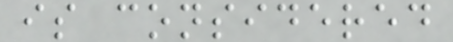is considered
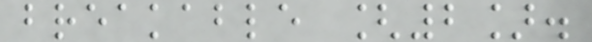breakable [2].
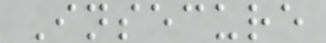Insecure
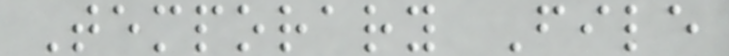Temporary File
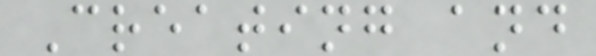Creating and
